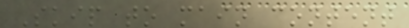Skip to main content
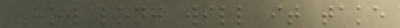How long will it take
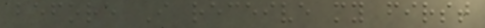before I receive my first
